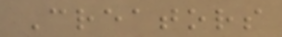Creators
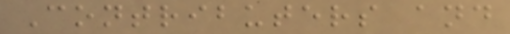Contributers and
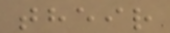their
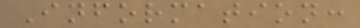Information:
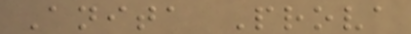Anita Prova
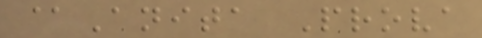@Anita Prova
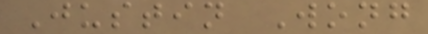Justin Wong
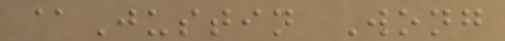@Justin Wong
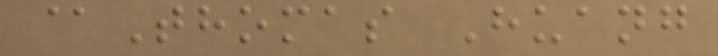@Thomas Huang
